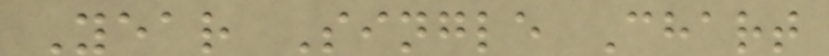Year Single Chart
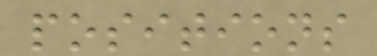positions
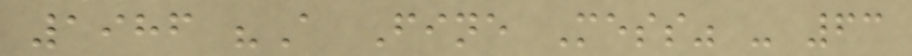1986 "A Fine Mess" - 63
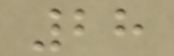28
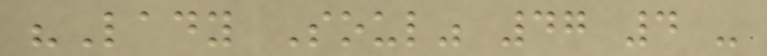"Lady Soul" 47 4 -
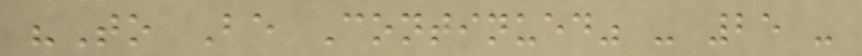"To Be Continued" - 25 -
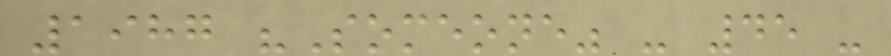1987 "Someone" - 45 -
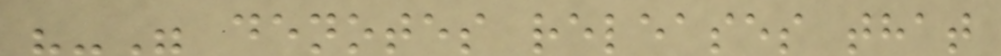"-" denotes releases that
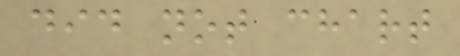did not chart
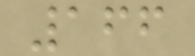166
